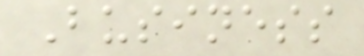Business
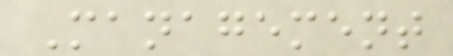Management
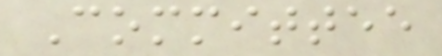Committee
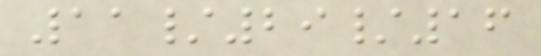11/29/16
